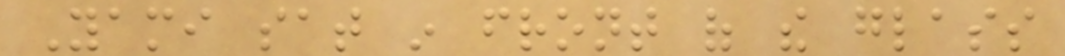Yami sat in front of the glass
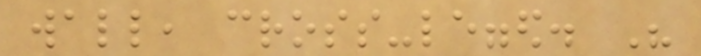wall, cross-legged. His
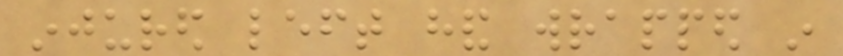injured left hand wrapped in
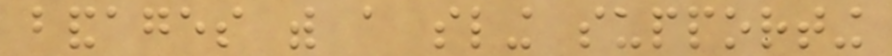bandages with a sling supporting
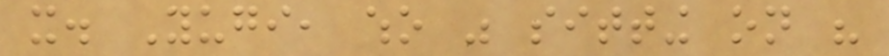it. Yugi, who was sitting on his
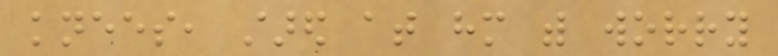knees, stared at him with worry
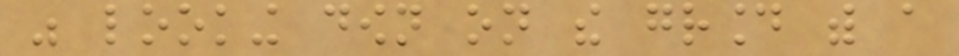was looking down on the ground with a
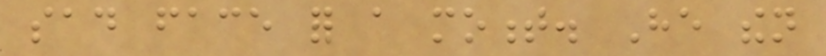sad face for a moment. He then
